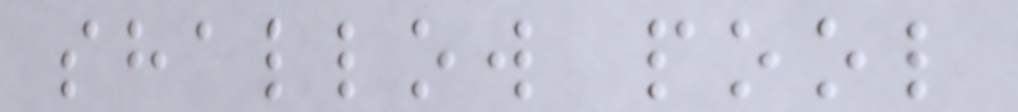shallow pool
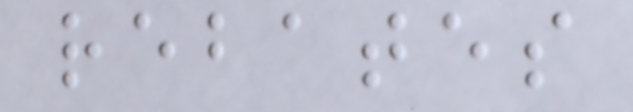rebates
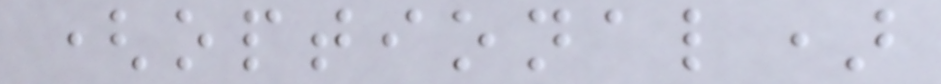(optional)
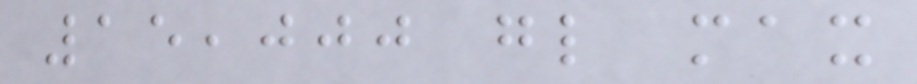15,000 gl max
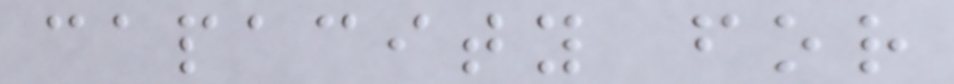capacity for
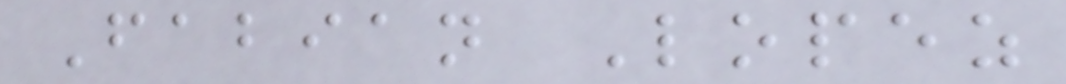Fabian Lopez
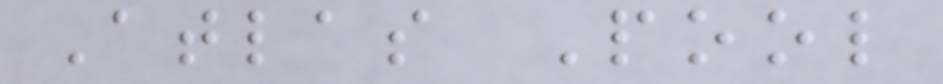Atlas Pool
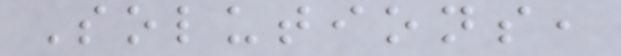Solutions,
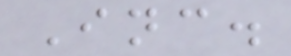Inc.
